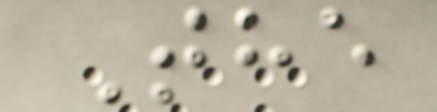The
